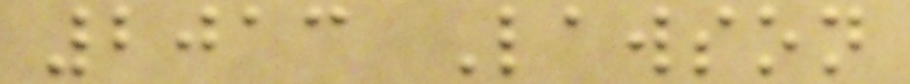2013 Lawson
